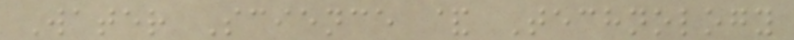Water Science & Technology
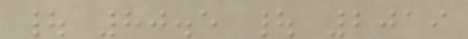| 80.5 | 2019
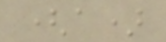(a)
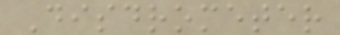Disdrometer
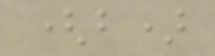(b)
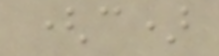(c)
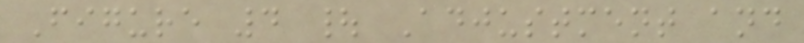Figure 4 | Adjustment and
